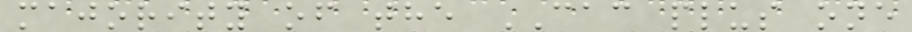majority of the CAC plus one
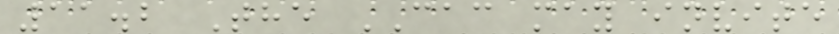11.2 The CAC may invite
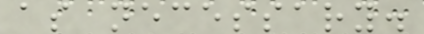as necessary.
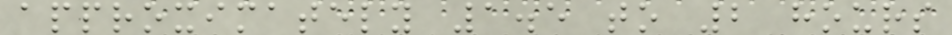approximately 1.5 to 2 hours
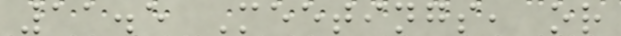11.5 Meetings, or
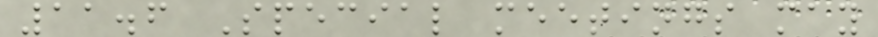11.6 Special meetings may
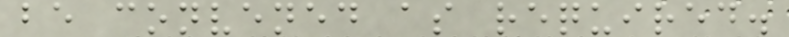be convened as required.
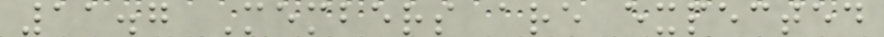11.7 Members are expected
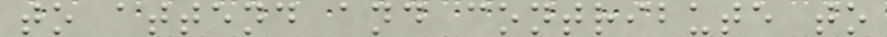to attend and contribute to
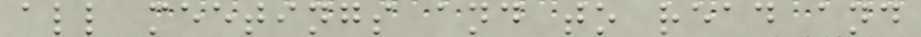all meetings and to read and
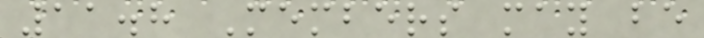11.8 Members may be
